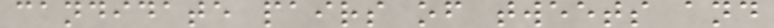candidate pairs of tweets and
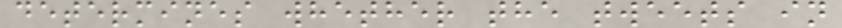determines whether the tweets in
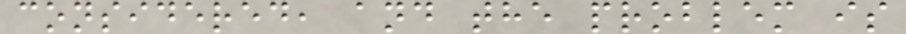considered, and the problem is
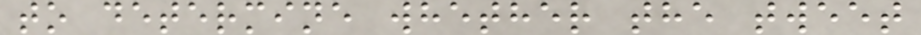to determine whether the tweet
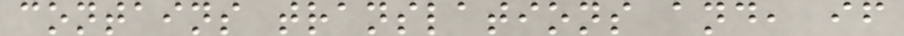contains translations and, if
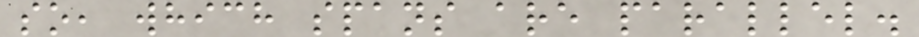so, which spans are parallel.
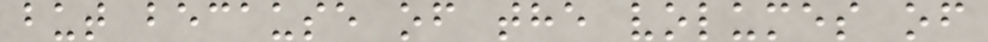but because of the volumes of
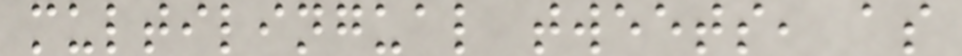multilingual tweets, as
